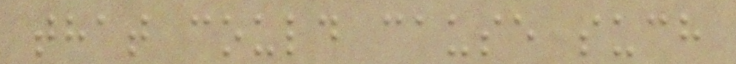that could cause such
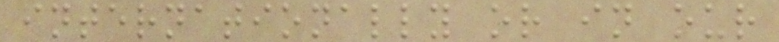internationally or in our
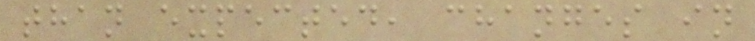than expected, changes in
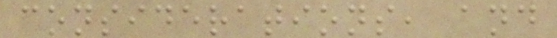considerations, and
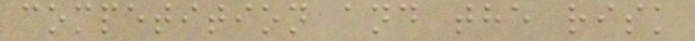competition and the risk
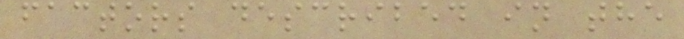factors described in the
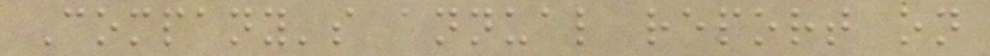Company's annual report on
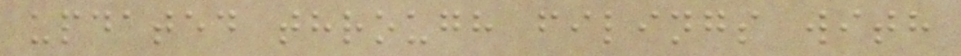updated through filings with
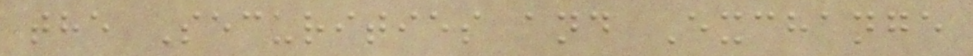the Securities and Exchange
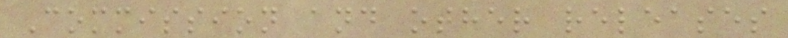Commission and other releases
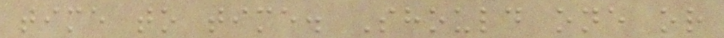time to time. Should one or
